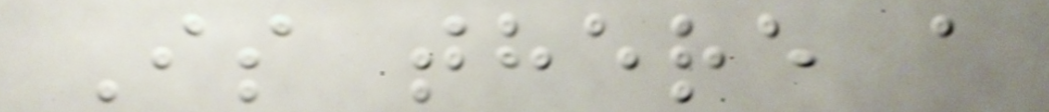Is there a
